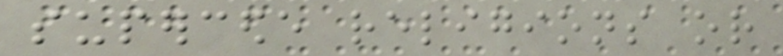supercede religions or
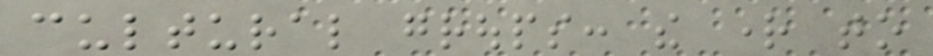cultural groups: the right to
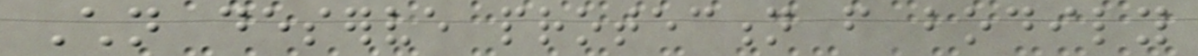Children deserve protection from bodily
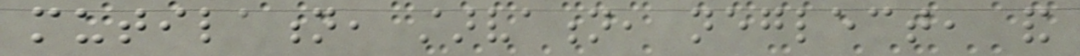mutilation, starvation, neglect, and
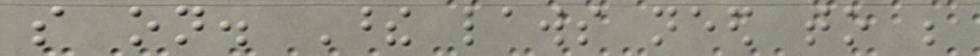so on. These laws need to be
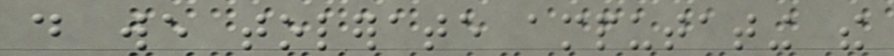do we tolerate amputating the
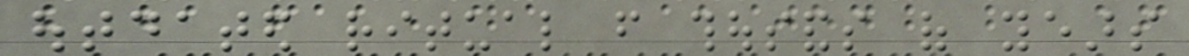outdated ritual from thousands of years
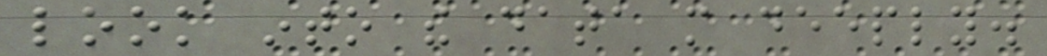look into the data more deeply.
